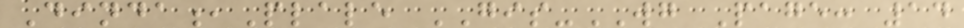Dinda,Plale GIS-WG Page: 14
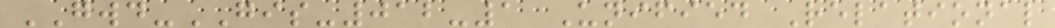GWD-GIS-012-1 Unified Relational
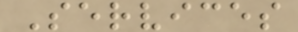Services
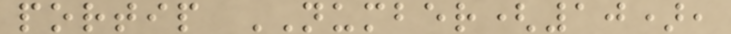portip NUMBER(10),
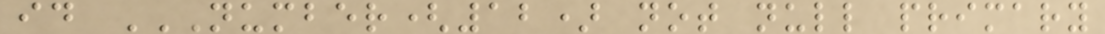id NUMBER(12) NOT NULL PRIMARY
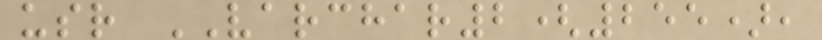usr VARCHAR2(255),
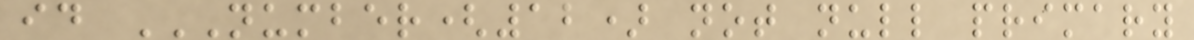id NUMBER(12) NOT NULL PRIMARY
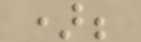);
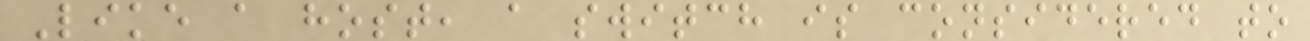Like a host, a switch is considered to
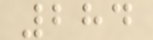284
